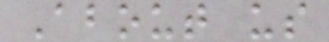About us
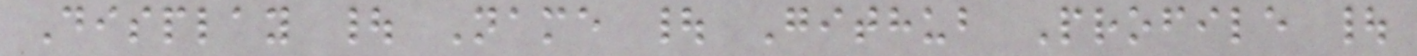Display | Name | Github Profile |
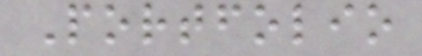Portfolio
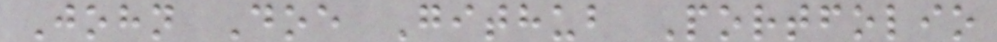John Doe Github Portfolio
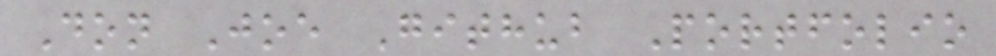Don Joe Github Portfolio
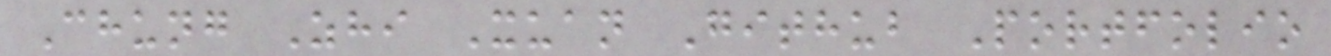Chung Zhi Xuan Github Portfolio
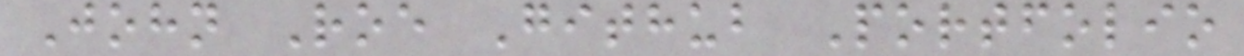John Roe Github Portfolio
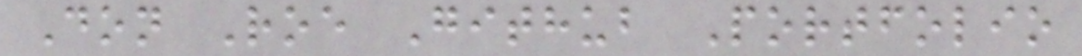Don Roe Github Portfolio
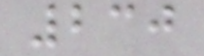230
